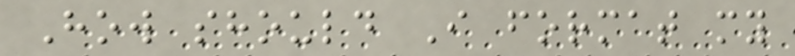How should I format my
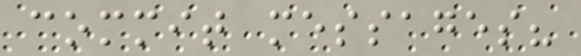commit messages?
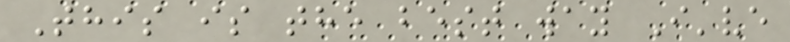This is the best way I've
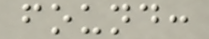found:
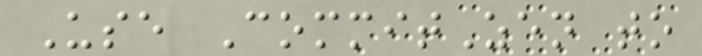Use CommitZen to
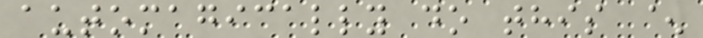automagically do this ^
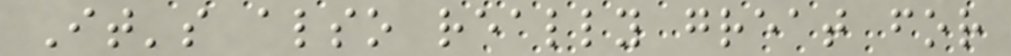It's also really great for
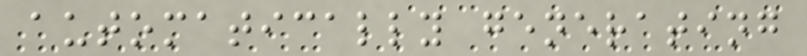automatically generating
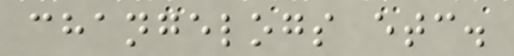changelogs etc.
